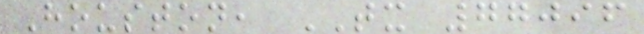Houston, TX 77096
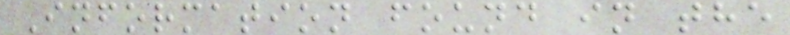Information found in the
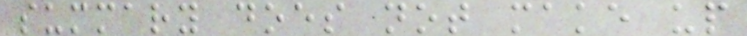summary does not make up
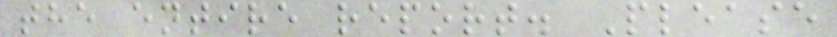the entire report. Please
